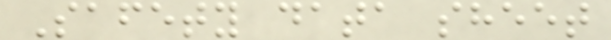Safety data sheet
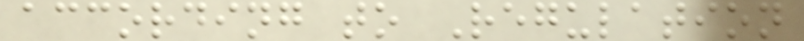according to Regulation
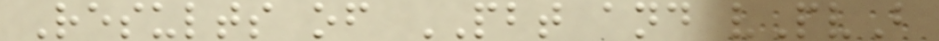Results of PBT and vPvB
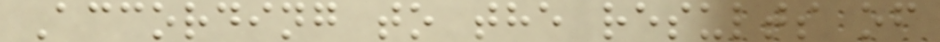According to the results of
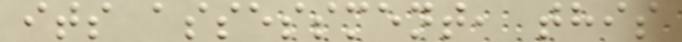its assessment, this
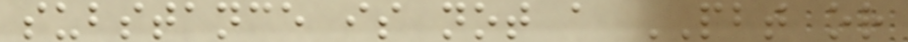substance is not a PBT or
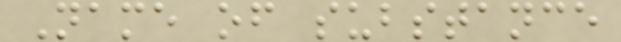Name of substance
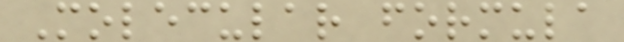Molecular formula
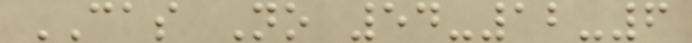CAS No 54-12-6
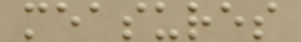measures
